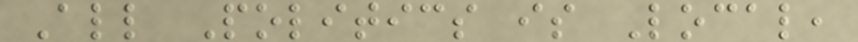All Politics is Local,
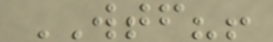WTF?!
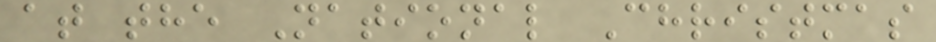at the National Christmas
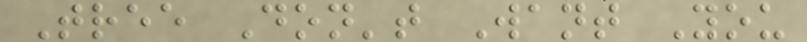Tree Don't Want You
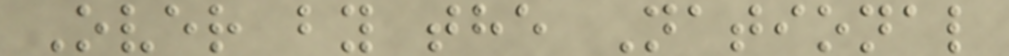Over by the National
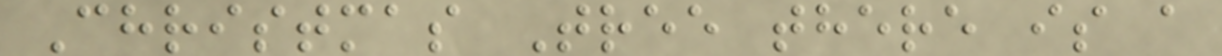Christmas Tree there is a
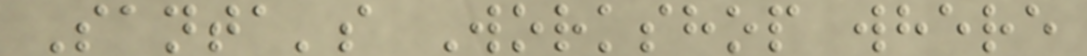Santa's Workshop where
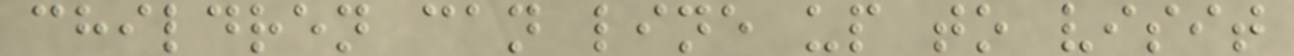children can line up to visit
